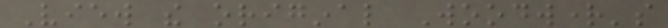View the original Woodwright's
